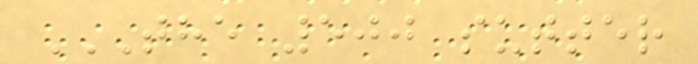THE 500 SUTTER
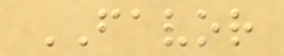FAVOR
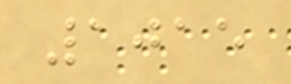1015
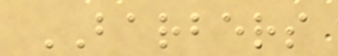BARBERS
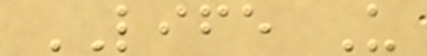LIFE U
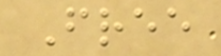Free
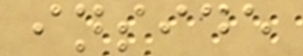inside
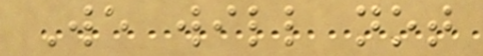We will not
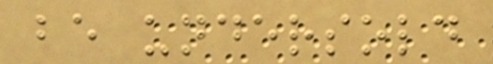be undersold
